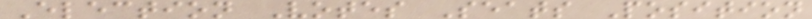Election Votes Seats Position
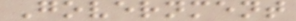Government
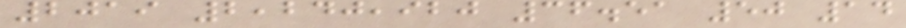2019 2,240,920 36.51 50 14
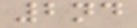2nd
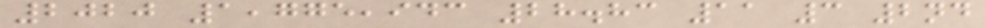2020 1,775,943 28.83 11 3 2nd
